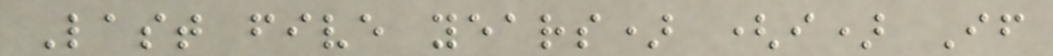Last five years) (i) If
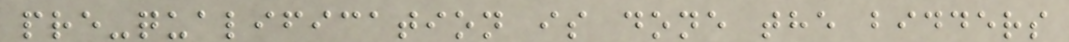pre-qualification is done the bidders
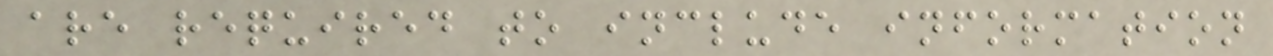are required to include information
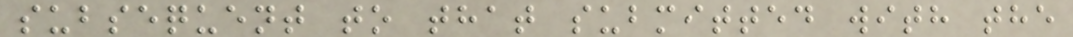subsequent to that submitted with the
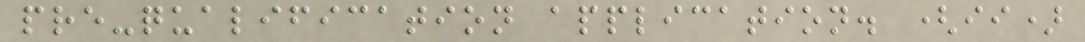pre-qualification application. (ii)
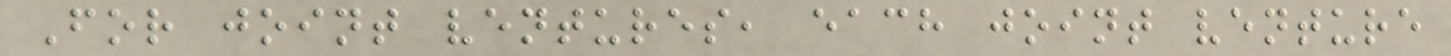For joint ventures, each joint venture
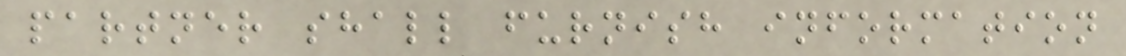partner shall furnish information
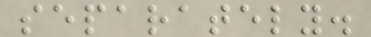separately.
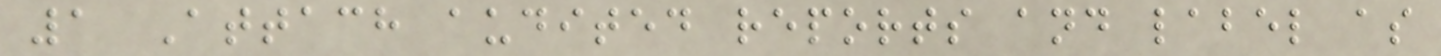1 Attach audited reports and label as
